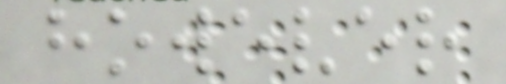however
